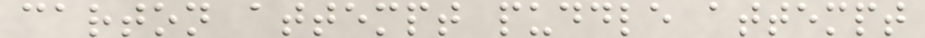carton attempt puddle attempt
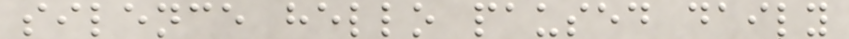silence hello paused daily
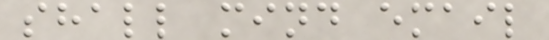shall mind email
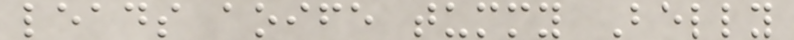leads aoife tummy Belly
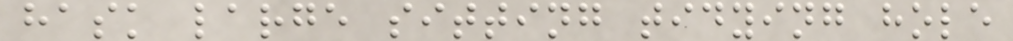hask large sitting tidying hole
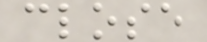close
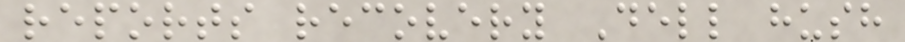reports recovery Dell hush
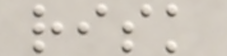risk
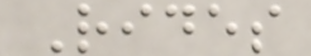Rides
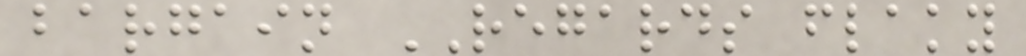bargain REGARDS flaky
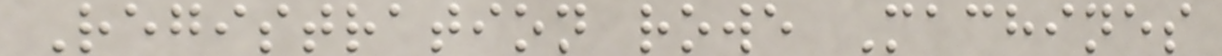Registration rowe Machines
